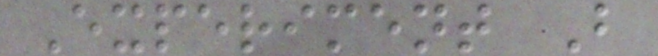Experiment B
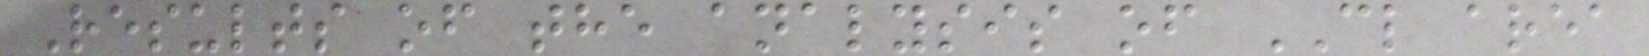Results of the analysis of CL area
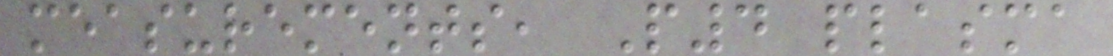measurements, P4 plasma
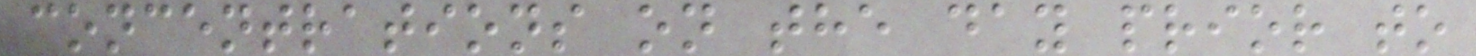concentrations on the day prior to
